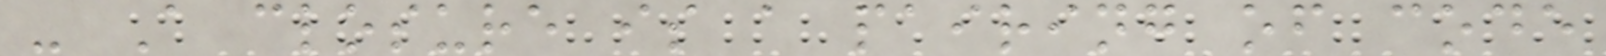- A closure is a pairing of code
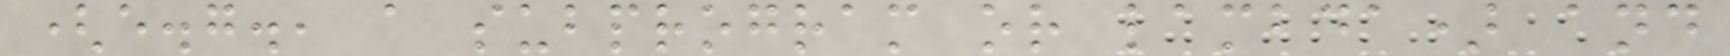(e.g., a subprogram or lambda) and
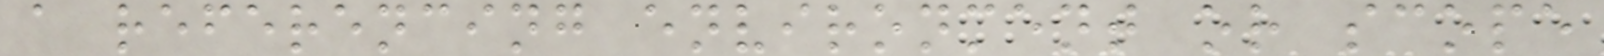a referencing environment or scope
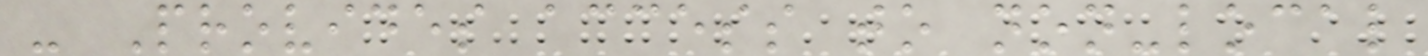- Provides access to non-local
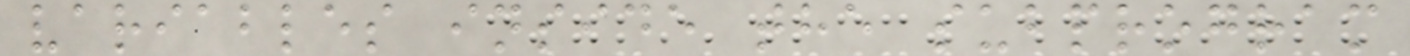variables inside the subprogram
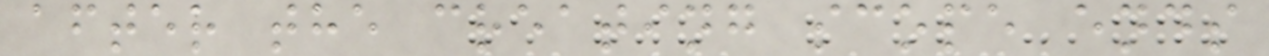after the creating scope ends
